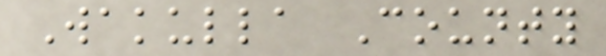Wakulla County
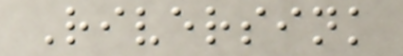Riversink
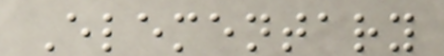Elementary
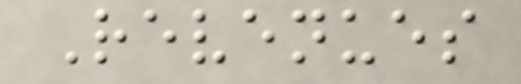Revenues
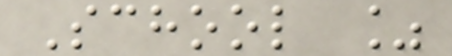School %
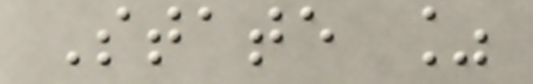State %
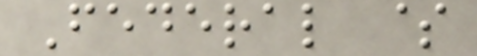Federal $
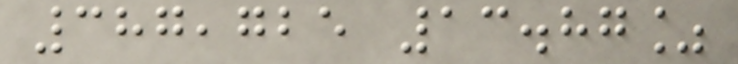387,725 13.87%
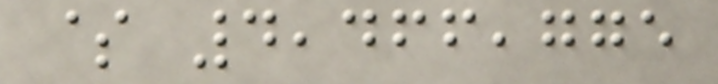$ 4,466,775
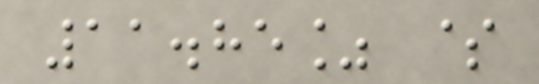11.85% $
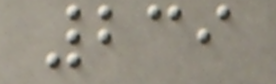239
